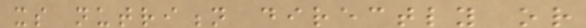its nutrition directly or
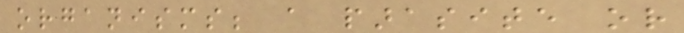organisms; a parasite or
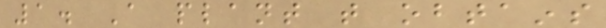1. A plant that obtains
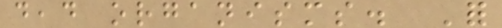dead organisms. For
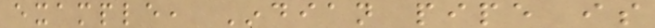example, Indian pipe is
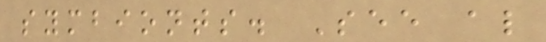symbionts. See also
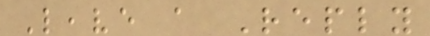Leave a Reply
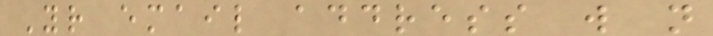Your email address will not
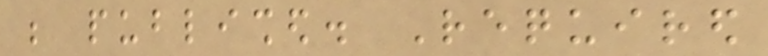be published. Required
